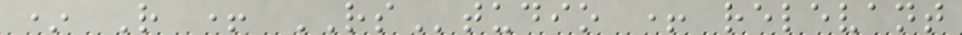* R + RStudio + relevant
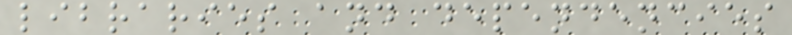libraries and dependencies
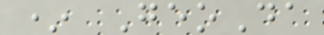* GeoDa
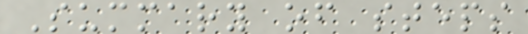Summary of steps
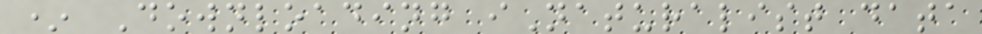* Downloading iNaturalist data
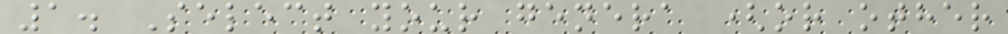1. Select your genera (or other
